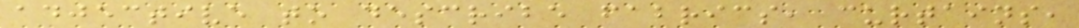adjective to describe fabrics, curtains,
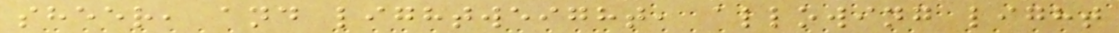sheer, and lightweight, allowing light
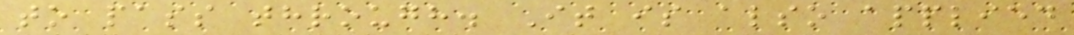to pass through. It is also applied
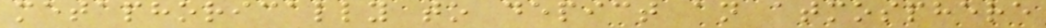metaphorically to depict an atmosphere
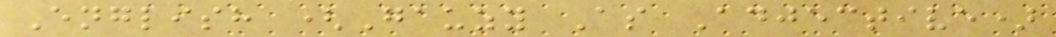English (Gauzy As Adjective)
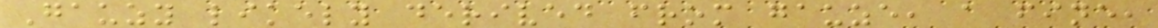Gauzy likely derived from gauze, a fine,
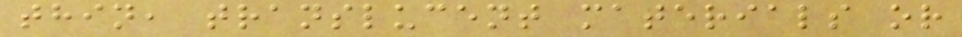thin, translucent materials or
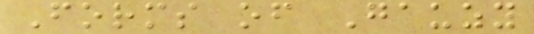Forms of Gauzy
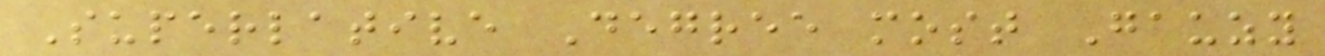Superlative Degree most Gauzy
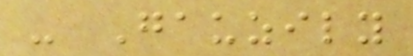- Gauzily
